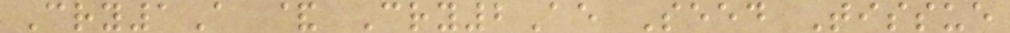Cry1A & Cry2Ae Seed Tissue
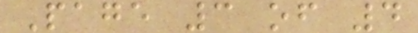Page 3 of 4
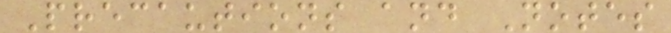Precautions and Notes
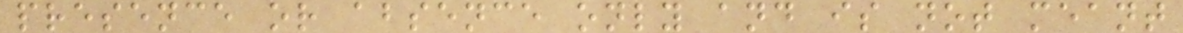presence or absence only and is not meant
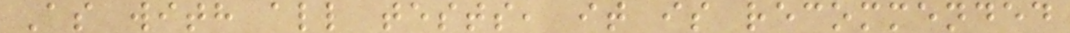As with all tests, it is recommended
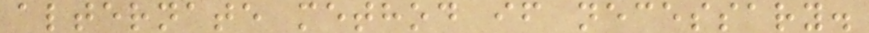alternate method if necessary.
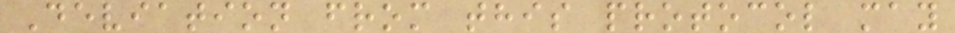Deviation from this protocol may
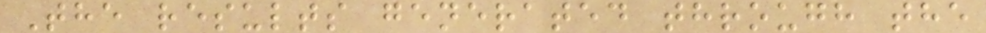The results generated through the
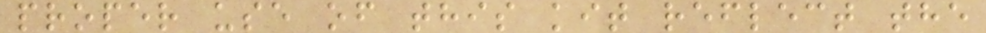proper use of this kit reflect the
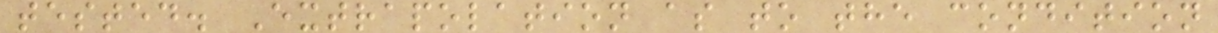tested. Extrapolation as to the condition
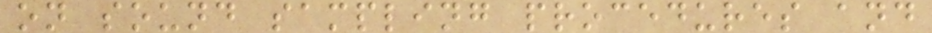on sound sampling procedures and
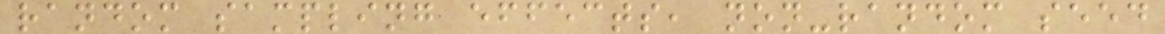random sampling effects, non-random seed
